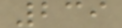239
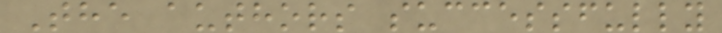The authors successfully
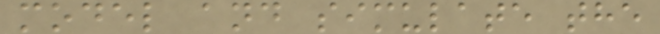model and simulate the
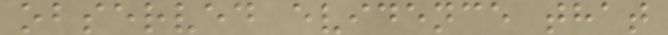observed evidence that
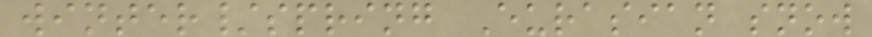winter/spring Eurasian snow
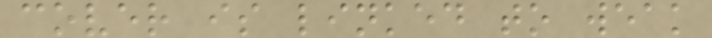cover is linked to weak
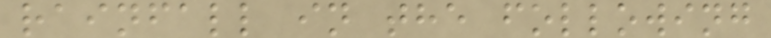rainfall in the following
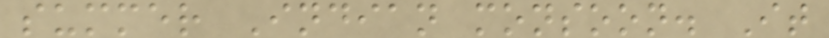summer Indian monsoon. It
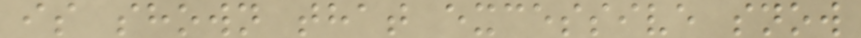is shown that excessive snow
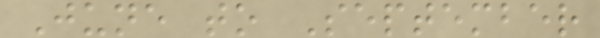June to September
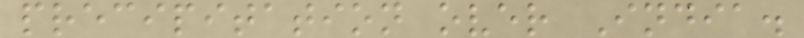precipitation over India.
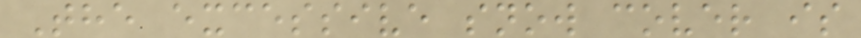The excessive snow cover is
